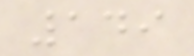149
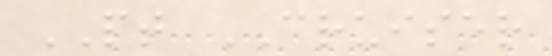PT CRUISER
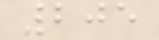205
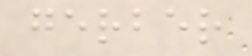gerber
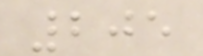205
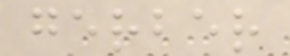gerber
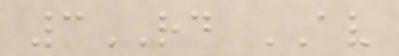3RD AV
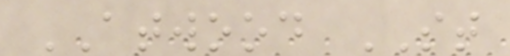ATWOOD ST
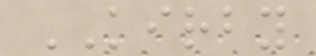KIRBY
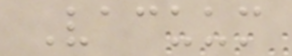Vacuum
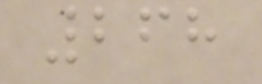268
